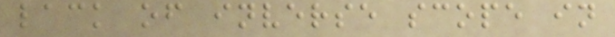lack of inverse scope in
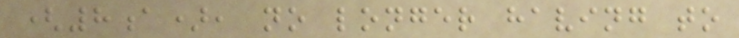(8a), no longer having to
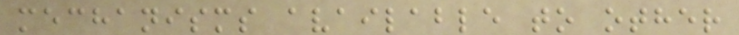mechanisms available to other
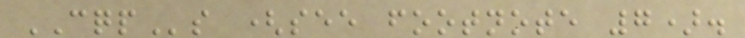CQPs (see footnote 7).
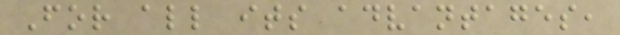For all its advantages,
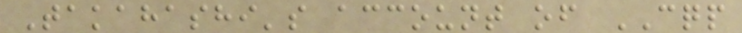Takahashi's account of CQP
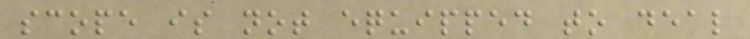scope is not equipped to deal
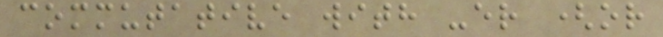commutative with -er (or
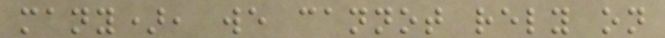many), we cannot rely on
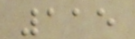115
